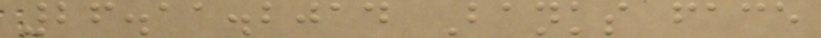26.11.2014 Banks face
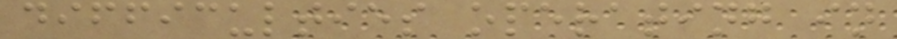difficulties operating in
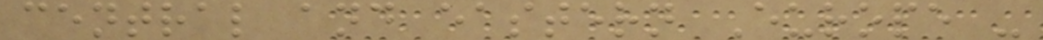central and eastern Europe -
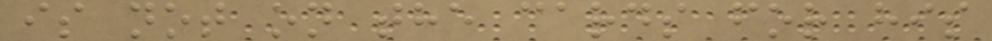is not on the cards for his
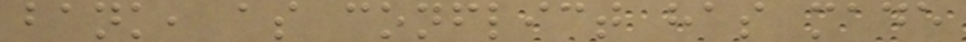bank, as conflict has made
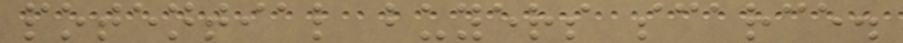potential buyers scarce.
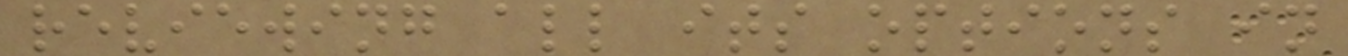reviewing all its options in
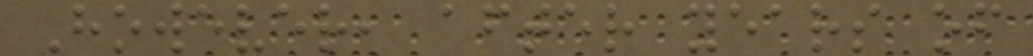However, after years of
